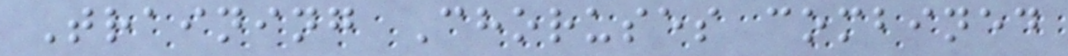Training Choruses combined
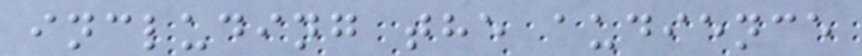including the audience
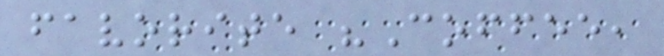favorite "Coffee,
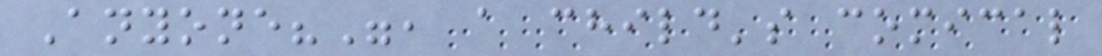Anyone?", a child's comical
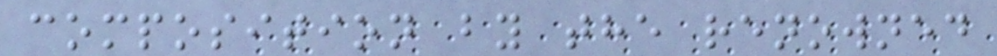composition by the renowned
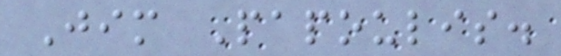Jim Papoulis.
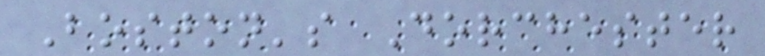Boston's Dorchester
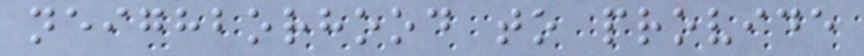neighborhood to provide
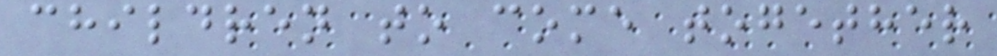children to come together
